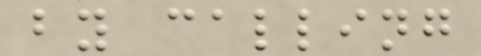by calling
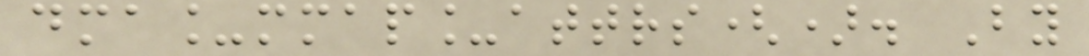dma_mmap_attrs(). By
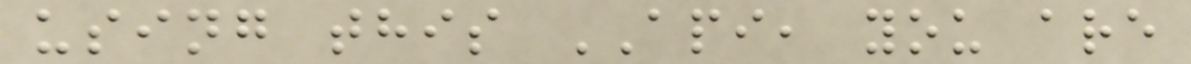using this API, you are
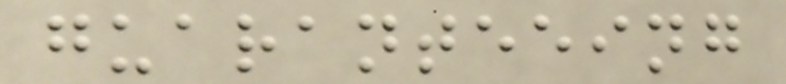guaranteeing
